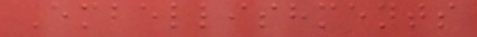Embellishments
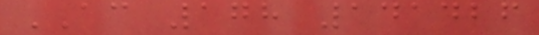AC 178 141426
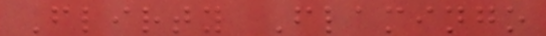Flirty Flamingo
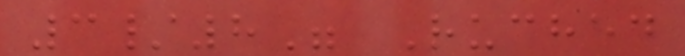3/8" Ruched
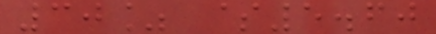30% $5.60
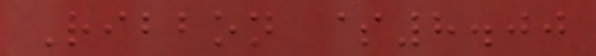Ribbon $8.00
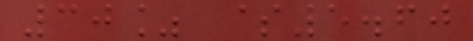30% $5.60
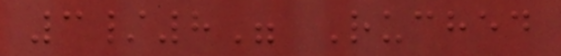3/8" Ruched
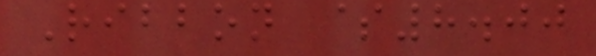Ribbon $8.00
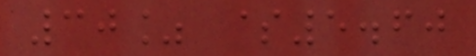30% $5.60
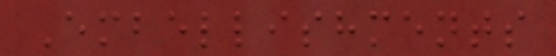Embellishments
